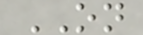ON
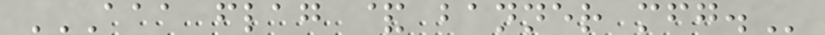AAA FLAG & BANNER MFG.
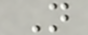N
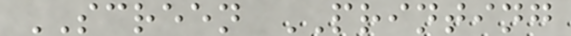SCREEN PRINTING
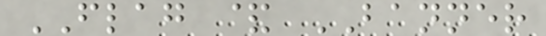FLAG & BANNER
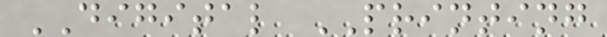DIGITAL PRINTING
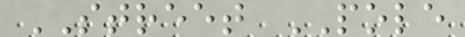STREET POLE
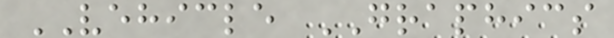VEHICLE GRAPHICS
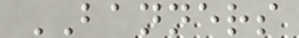BANNERS
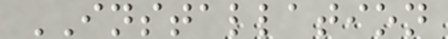INSTALLATION
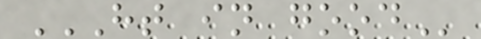HT IN GOOD
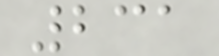231
